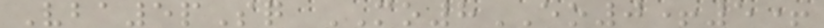Vba5pSq MO8EO0+5+
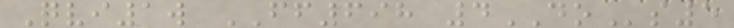Qvi1w FF698 4DOs5
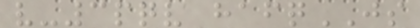v-3pqv hafqJS
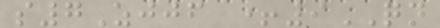s7Zjjf +9QN
